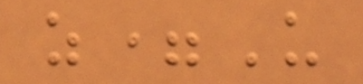z=U
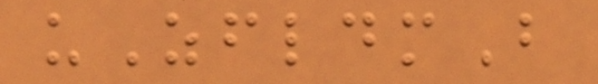uZfldmB
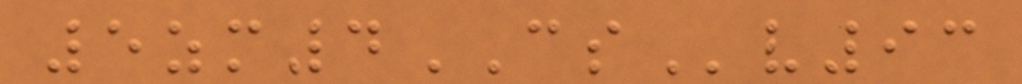5zm4CSv93
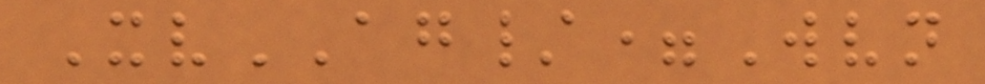XvAG/=Wvn
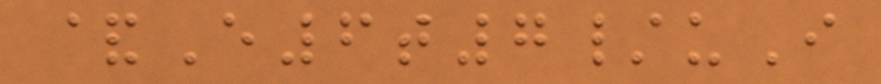&E6t7/uI
